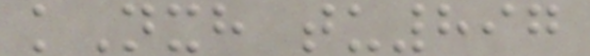kNxh tu897
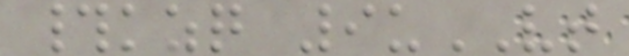#kzq 9uVT
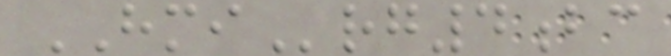HMIrg4bc
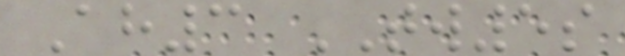Ah3 TW5s
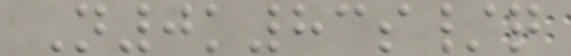N0k83s/q
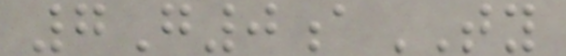7G0aTY
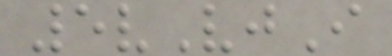5vVjI
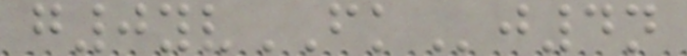g0yvFKj4n
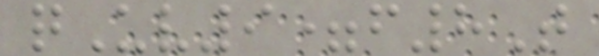qUv9=f8T
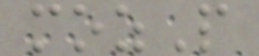mozP
